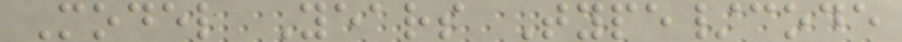Model Years Type/code
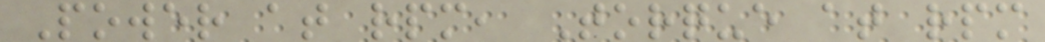Power at rpm, Torque at rpm
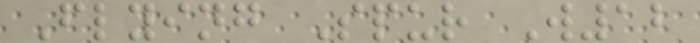Flying Spur W12
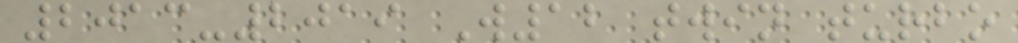2013-2019 W12 twin turbo
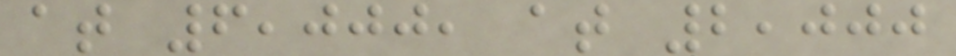at 6,000, at 2,000
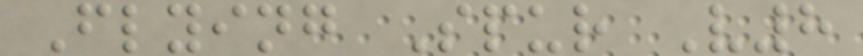Flying Spur V8
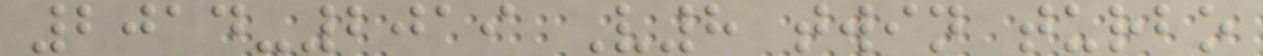2014-2019 V8 twin turbo
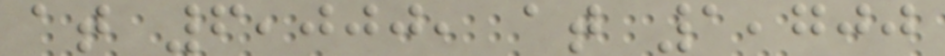at 6,000, at 1,700
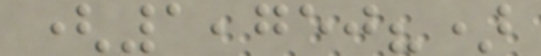(1,750?)
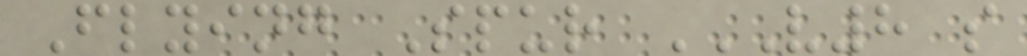Flying Spur V8 S
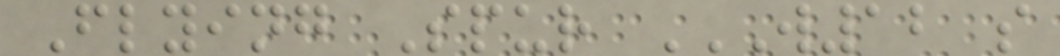Flying Spur W12 S
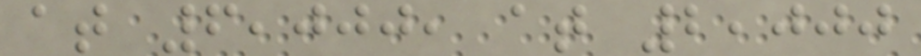at 6,000, at 2,000
